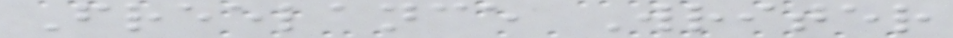Freelance Writer
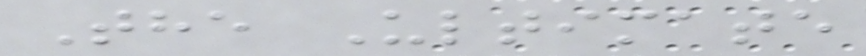The Ultimate
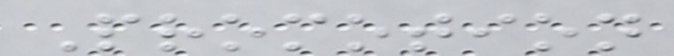Promotion
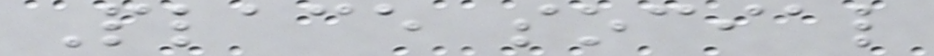Place social
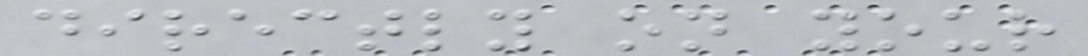directly on your
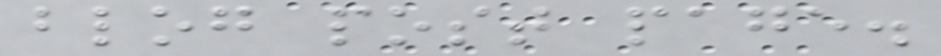blog post page.
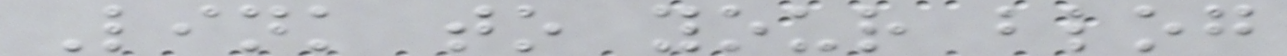Link to your blog
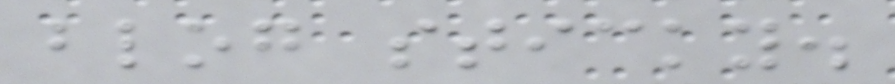blog sticky.
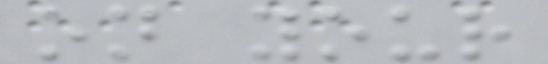on your
